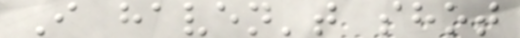I haven't shot
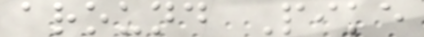around Pike
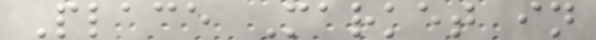Place Market in
